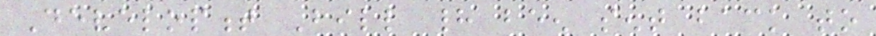Development Bill had been sent back to
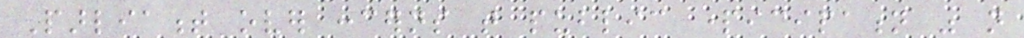Parliament over concerns that public participation was not
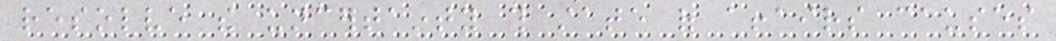resolve the uncertainty this state of affairs causes
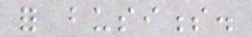for business.
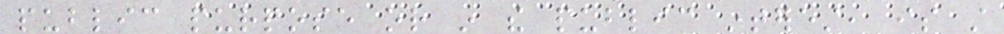public purpose or in the public interest, is still
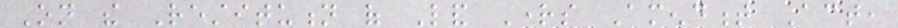On the Restitution of Land Rights Amendment Act,
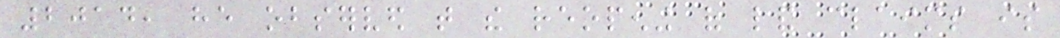2014, he observed that the reopening of land claims is
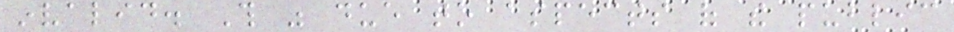invalid. This was due to aspects of the public
